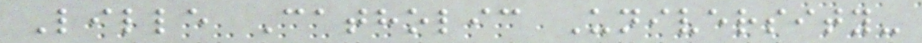Lille Catholic University-
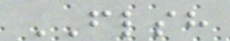FLSH
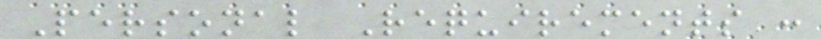Personal Requirements :
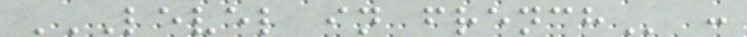LEVEL IN FRENCH :
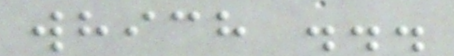which ...
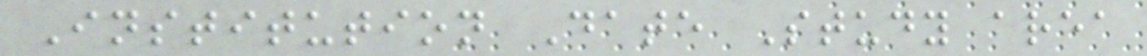Institution Date Study area
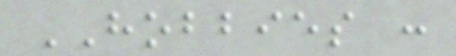HOBBIES :
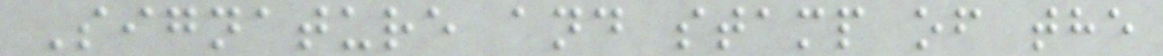Signature and stamp of the
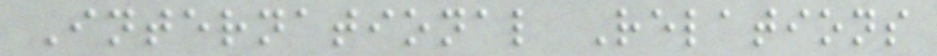International Relations
